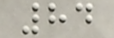84
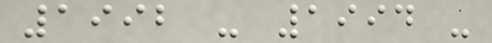1992 - 1994 -
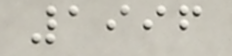1996
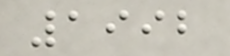1992
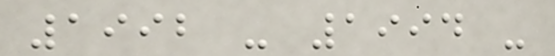1992 - 1994 -
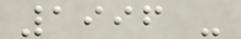1996 -
